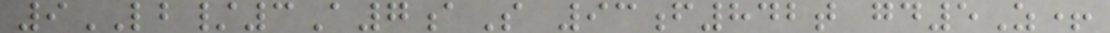9LB/3A7aS 93f842t gd5Z+
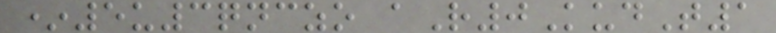*5u3qnczo aR0KudT1
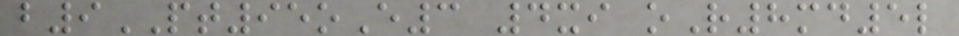b9PT95oE3 4xi oR8md5l
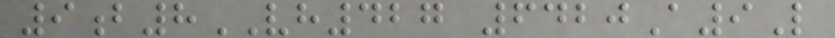9b8VH427 6420A9L
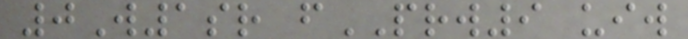0W1sr fPRW9 uiw
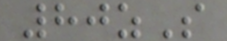80zS
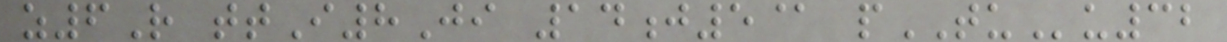z6R ttI8Ji 14j5@ pTUu32
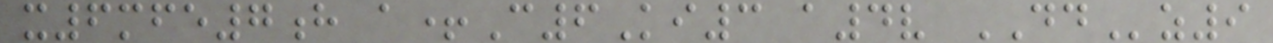x6mfe7h a+C6Ki3 a4v DDz9
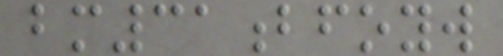bm31bfoyw
